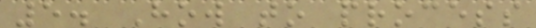5. How to process
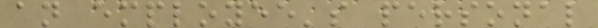an employee's personal
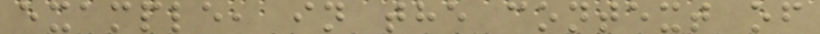example, in the context of
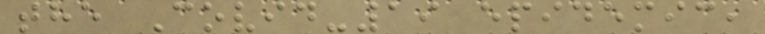the Covid-19 epidemic,
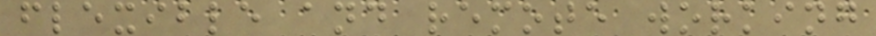flexible and remote working
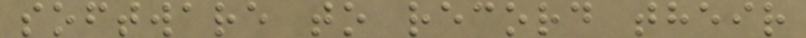software to record their
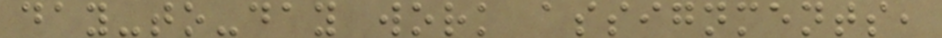day-to-day work assignments,
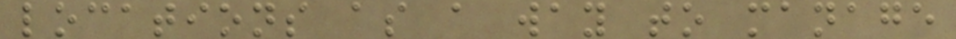locations as a way to manage
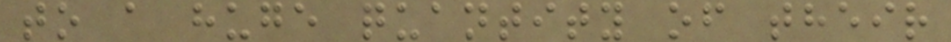to a huge quantity of their
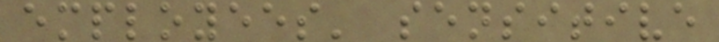employees' sensitive
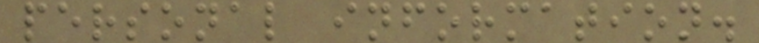personal information.
